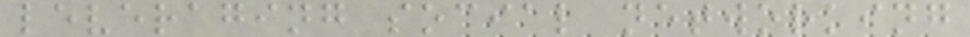leveraging social networking
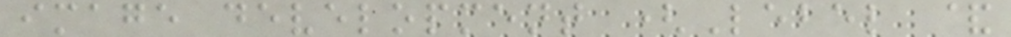image development (Lebel &
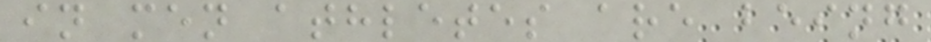in men athletes are being
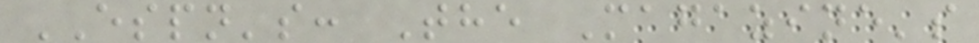ESPN's: The Magazine's
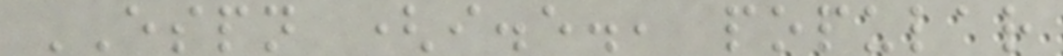ESPN (i.e., popular
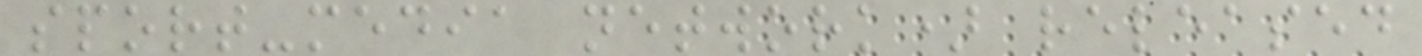sport-media network) released
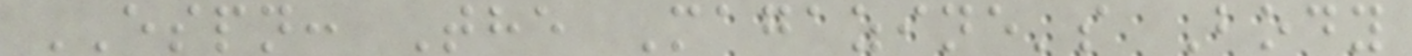ESPN: The Magazine's Body
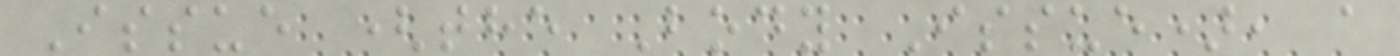Issue (the Body Issue), a
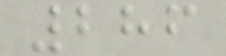286
